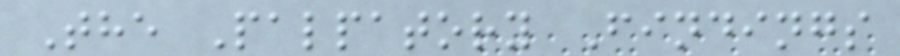The Palpatory Findings
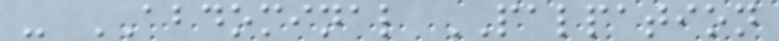- ABDOMINAL PALPATION
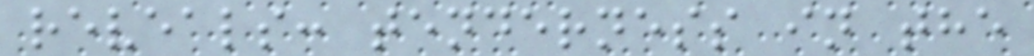reveals: tenderness in the
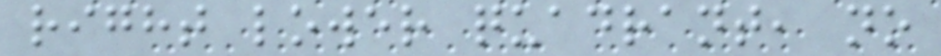right lower quadrant, no
